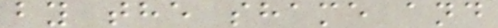by the shame and
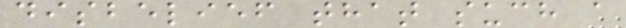disbelief that such a
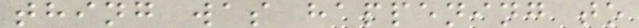thing was happening to
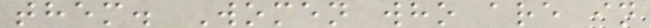them. Women who are in
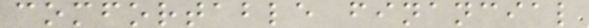comfortable financial
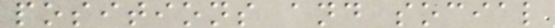positions and social
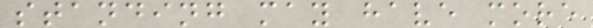standing may have more
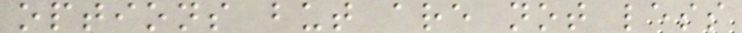options but are not less
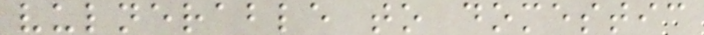vulnerable to domestic
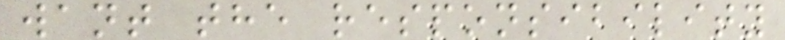want the responsibility
